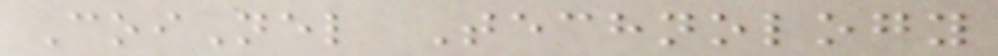CoiNel Technology
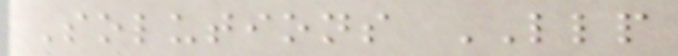Solutions LLP
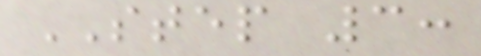STEP 3:
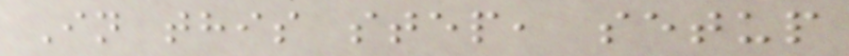In this step, setup
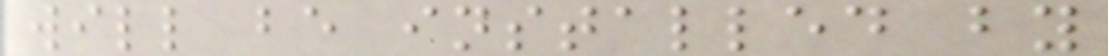will be installed by
